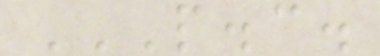P.C.
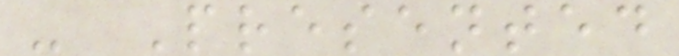- Presented
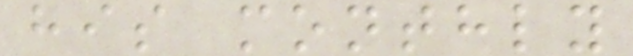his monthly
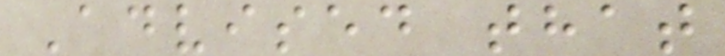Advised that
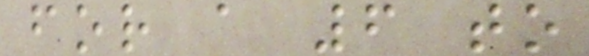for a 6 to
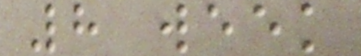8 week
